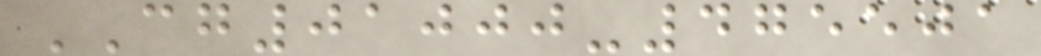CG01000-475501
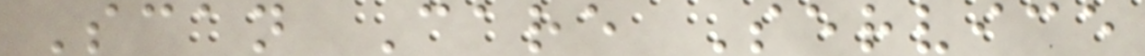Scan Care Service
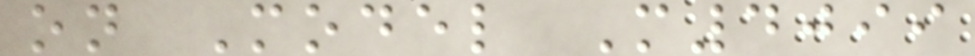on Model M4099
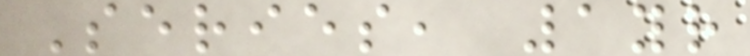Series, 1yr
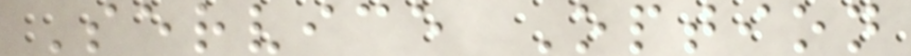Service Option
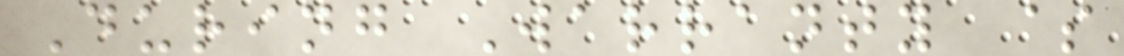During Warranty $
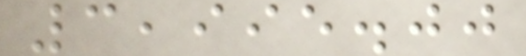3,995.00
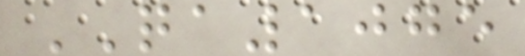QA1075
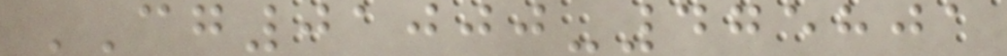CG01000-475801
